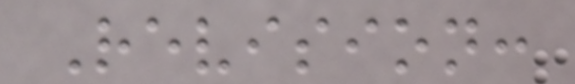Revision:
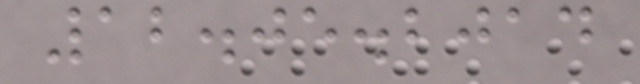12.05.2014
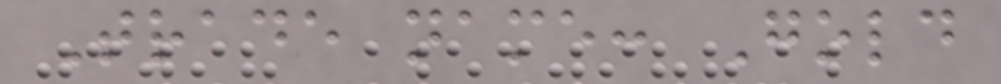Trade name: Gold
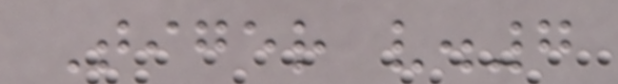Tiger v.7
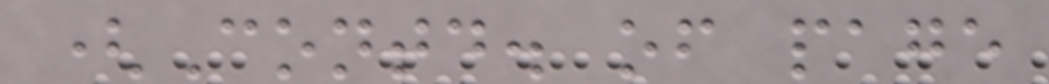(Contd. of page
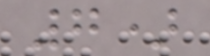7)
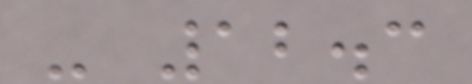- 12.3
